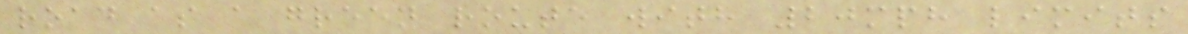road as a green route with 20mph limits
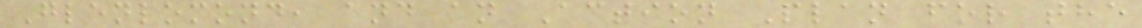Glenlomond, and an Action Plan for the
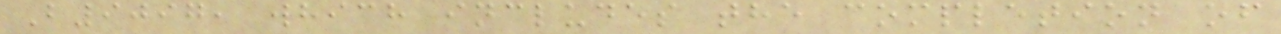B9097, which includes the completion of
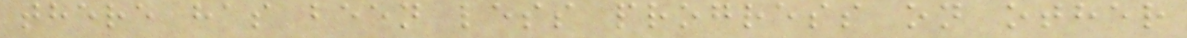there has been less progress on other
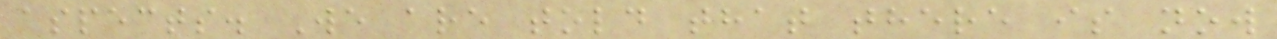aspects. We are told that there is now
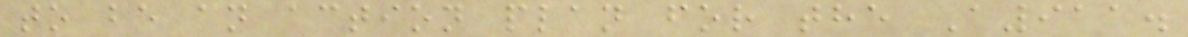to be an action plan for the A911.
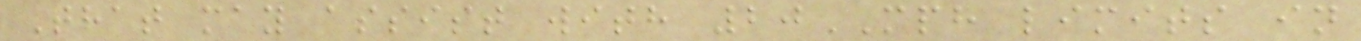That may assist with 20MPH limits in
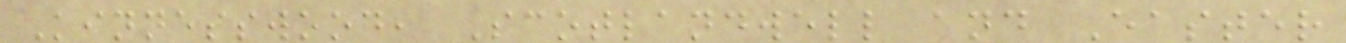Kinnesswood, Scotlandwell and Easter
